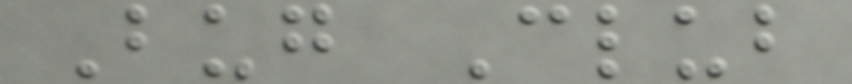Bug Club
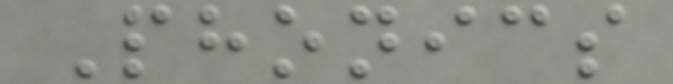Phonics
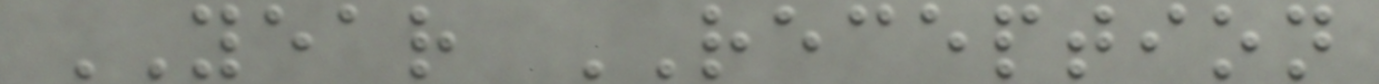YEAR RECEPTION
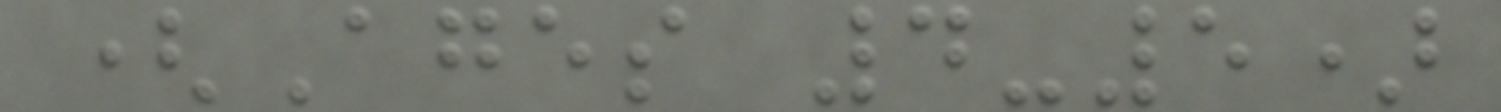(Ages 4-5)
